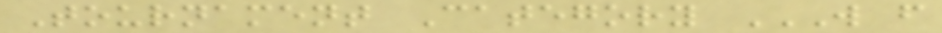Tournament Category W F
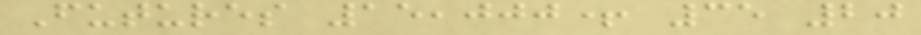Futures 15,000+ 35 20
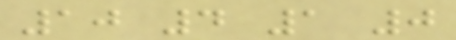10 4 1 0
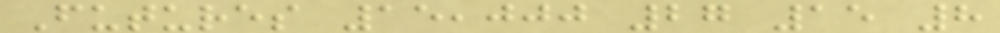Futures 15,000 27 15 8
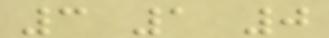3 1 0
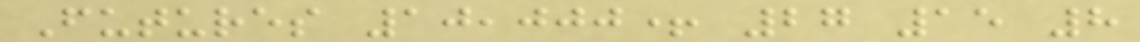Futures 10,000+ 27 15 8
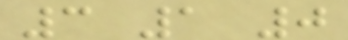3 1 0
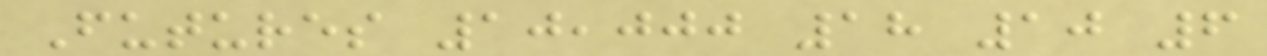Futures 10,000 18 10 6
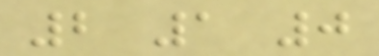2 1 0
